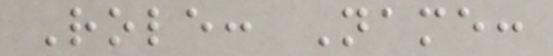Role: Name:
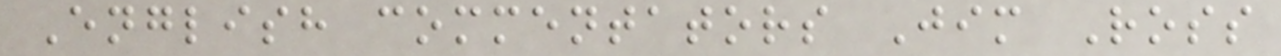English commentators Jim Ross
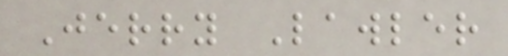Jerry Lawler
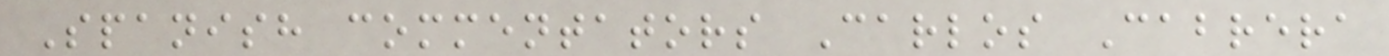Spanish commentators Carlos Cabrera
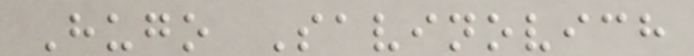Hugo Savinovich
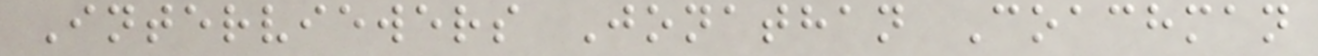Interviewers Jonathan Coachman
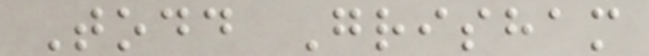Todd Grisham
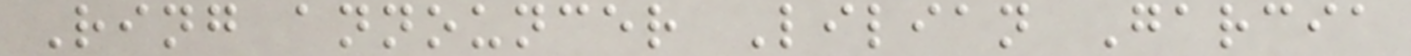Ring announcer Lilian Garcia
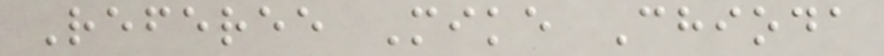Referee Mike Chioda
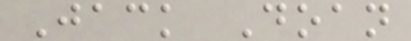Jack Doan
